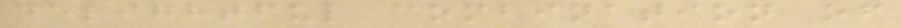delightful combination of
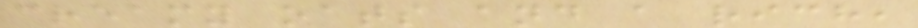creamy oats and a rich,
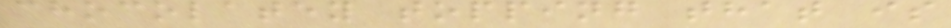chocolatey topping that is
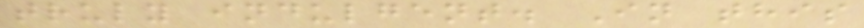truly indulgent. In this
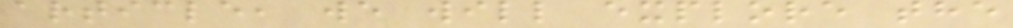article, we will explore the
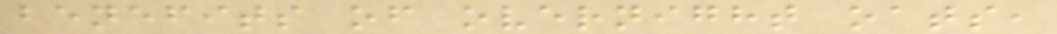benefits of overnight oats,
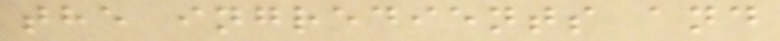the ingredients and
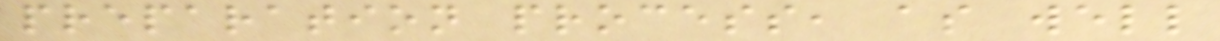preparation process, as well
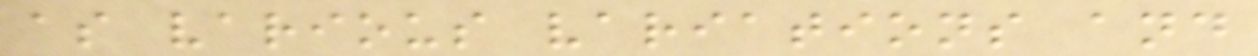as various variations and
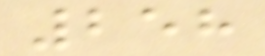258
